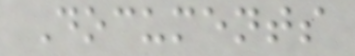Documents
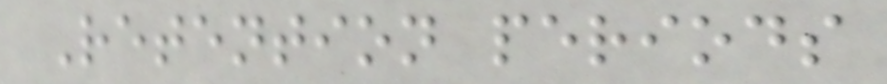Retention periods
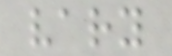vary
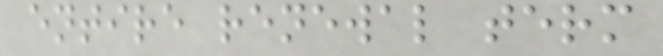entire renewal term
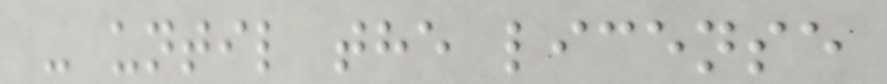- until the license
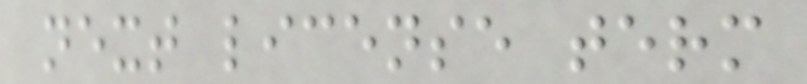next license term
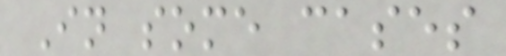In some cases
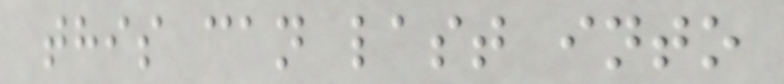this can last into
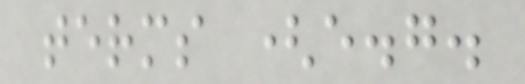terms (e.g.
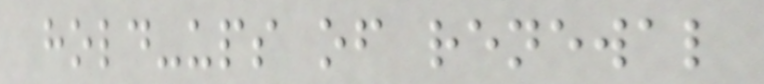hold-ups of renewal
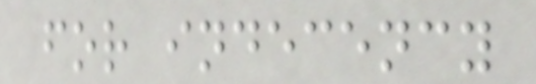for indecency
